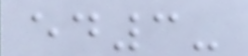ed3-
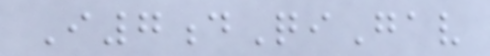I7dQiGav
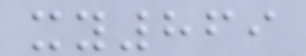xy869
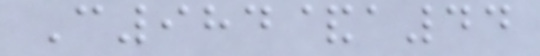C984&a44
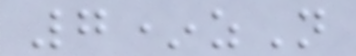7*zN
